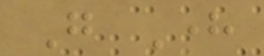Go Here
